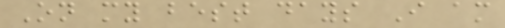On my best days I am
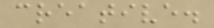creative.
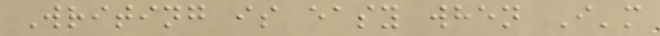Writing is easy when I'm
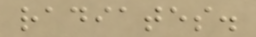radiates.
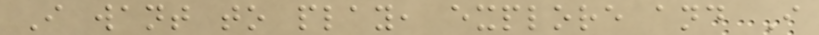I want to play, explore and I
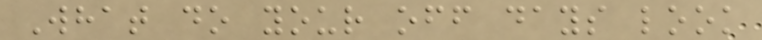What do your off days look
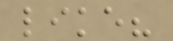like?
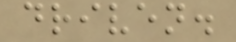driven.
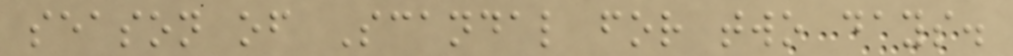season of Scandal for two days.
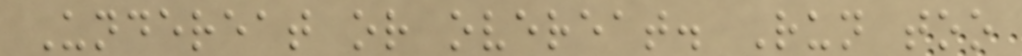Undereat or overeat. Run too
